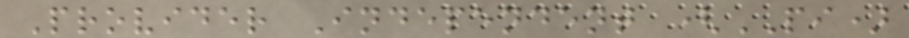Provider Independent (PI)
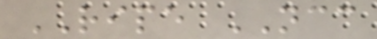RIPE NCC
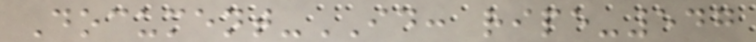Document-ID: ripe-547
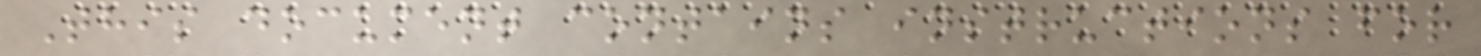This document contains instructions for
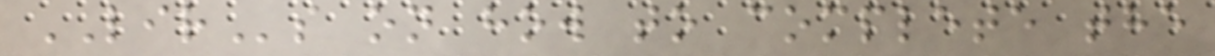LIRs on how to complete the
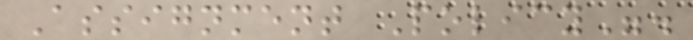Assignment Policy".
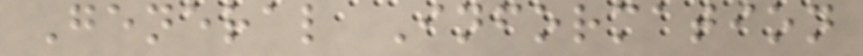General Information
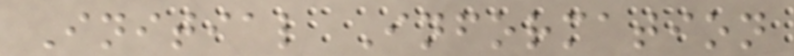Initial Information
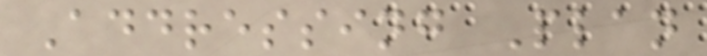Addressing Plan
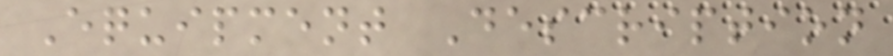Equipment Description
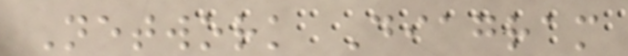Network Diagram
